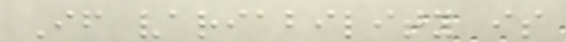If variability is
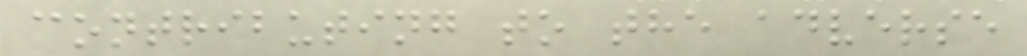contributing to the adverse
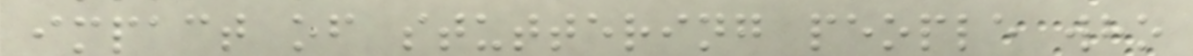impact of stuttering people who
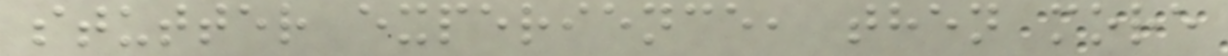stutter experience, then more
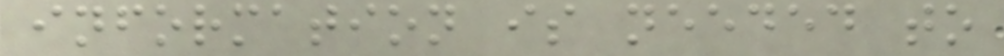information is needed to
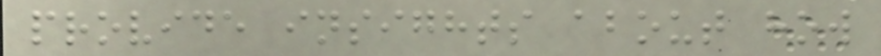provide insights about how
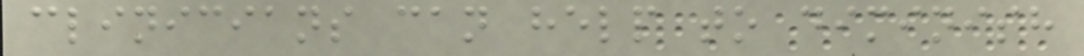clinicians can help to diminish
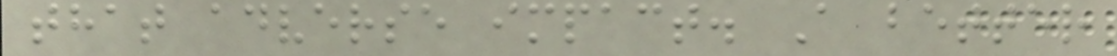that adverse impact. A better
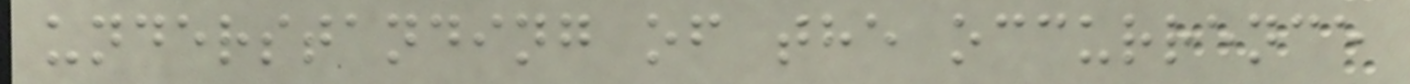understanding of the occurrence
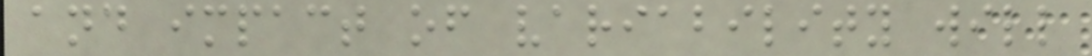and impact of variability will
